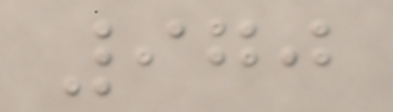970
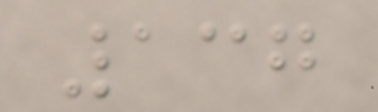137
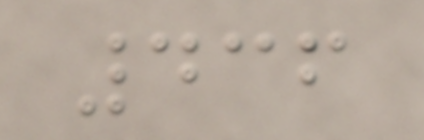436
